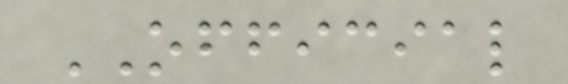OFFICIAL
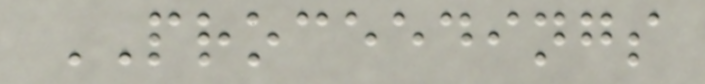PROCEEDINGS
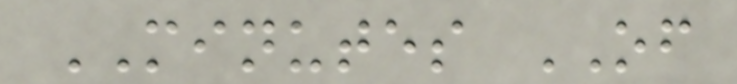MINUTES OF
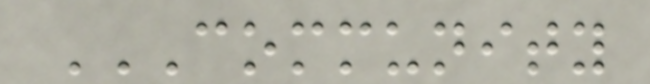COMMUNITY
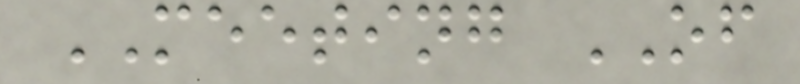MEETING OF
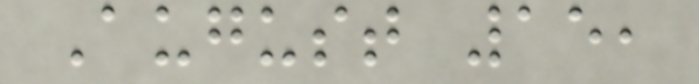August 15,
